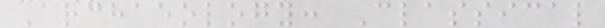Archaeology: Classical
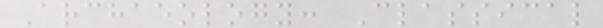Archaeology: Classical
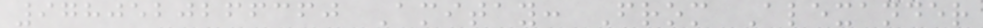9780520266360 Amitay: From Alexander
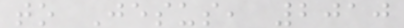to Jesus, 2010
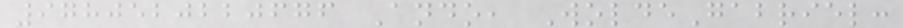9780520220676 Ando, WoldeGabriel:
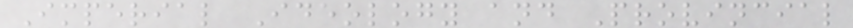Imperial Ideology and Provincial
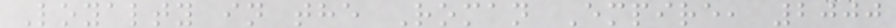Loyalty in the Roman Empire, 2000
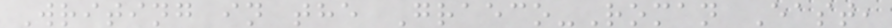Writing in the Graeco-Roman East,
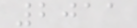2011
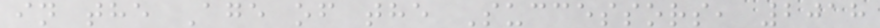in the Age of the Successors, 2018
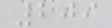209
